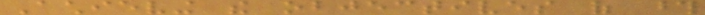Achieving the objectives of those
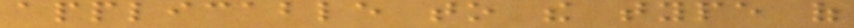applicable to the type of
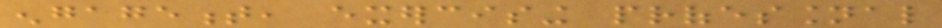engagement, exercising professional
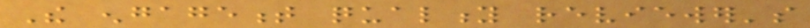The engagement quality reviewer's
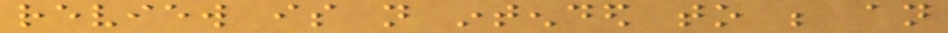review is not intended to be an
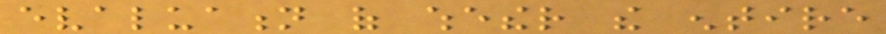evaluation of whether the entire
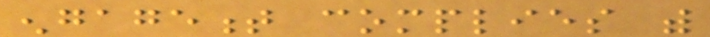engagement complies with
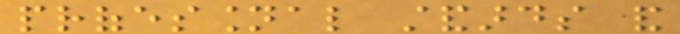professional standards and
